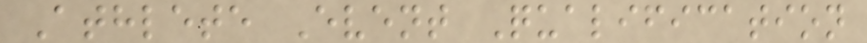Athlete Event Qualification
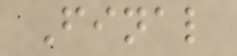Final
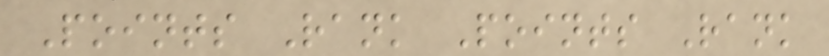Points Rank Points Rank
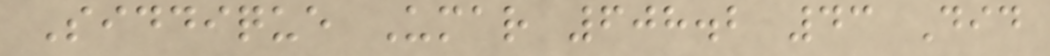Siddique Umar 608.2 43 Did
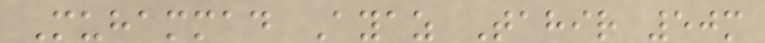Muhammad Ayaz Tahir 50m
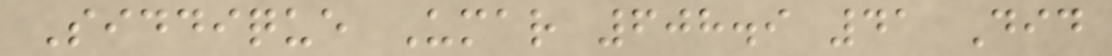Siddique Umar 608.9 41 Did
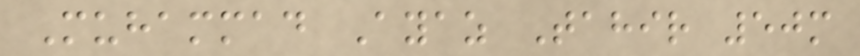Muhammad Ayaz Tahir 50m
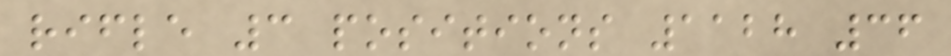rifle 3 positions 1128 36
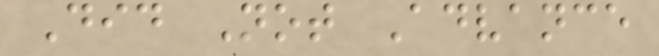Did Not Advance
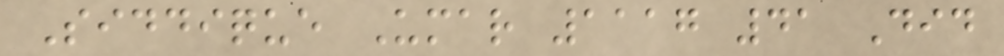Siddique Umar 1117 41 Did
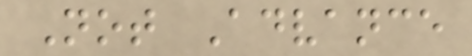Not Advance
